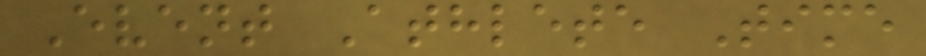Event Athlete Time
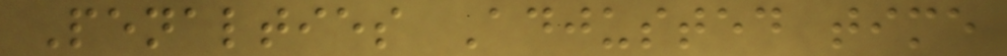Penalties Adjusted time
